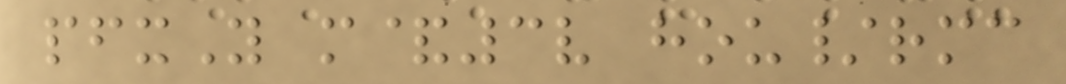pfxY m&3v hou/rmc
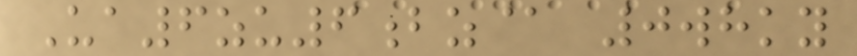Ua6zu6bz@ 0whky
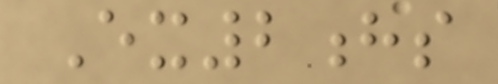Ex2hs
